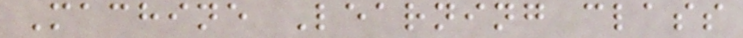Machine Learning class
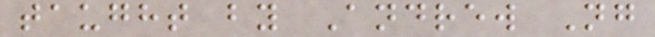taught by Andrew Ng
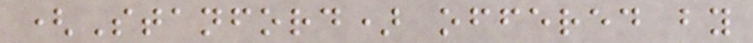(Stanford) offered by
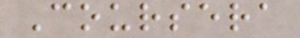Coursera
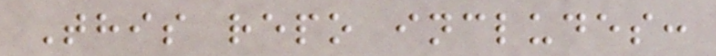This repo includes:
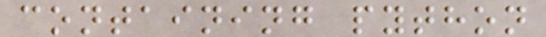containing python
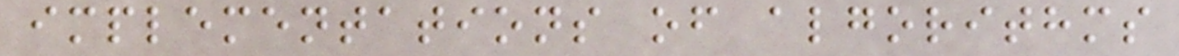implementations of algorithms
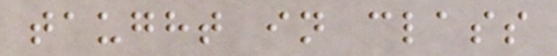taught in class
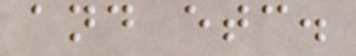and etc.
